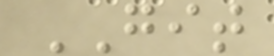GIT
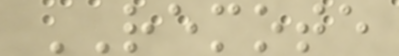REMOTE
